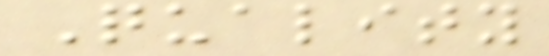Quality
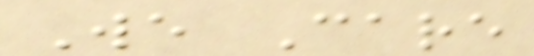We Care
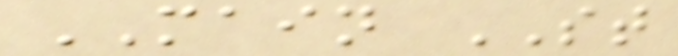MAIN ST
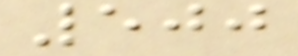500
